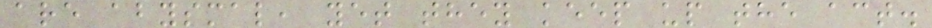are abysmal, yet they keep up the act.
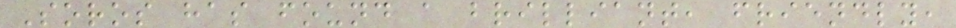Soros has found a brilliant, friendly,
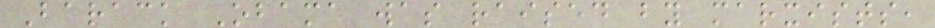Barack Obama was raised by marxists,
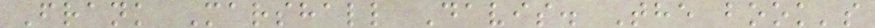Frank Marshall Davis. The book's
